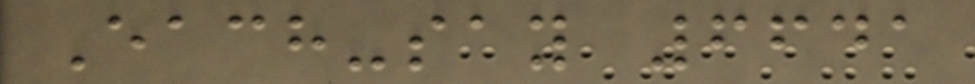Each-say 6641
